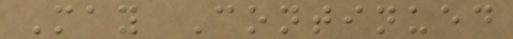May Continued
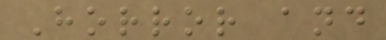Horror and
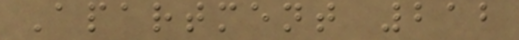Apartment 212
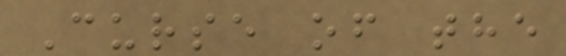Curse of the
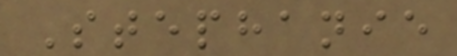Stephanie
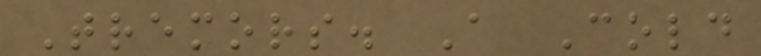Tremors. A Cold
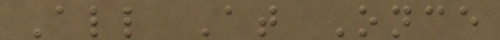All At Once
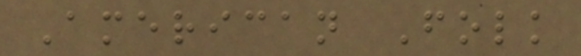American Folk
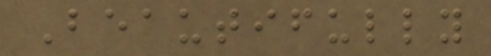Beautifully
